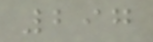297
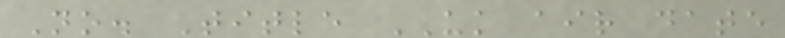No. Title UK air date
